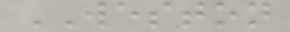WESTON
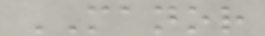MANOR
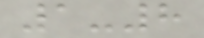1-8
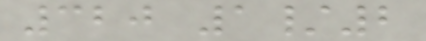320 1/2
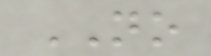NO
